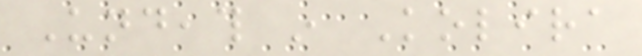Undeath in Kolira
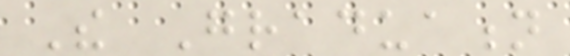The Graduation
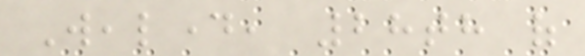Wealday, 28th of
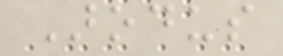Arodus
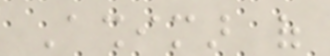Ashimar of
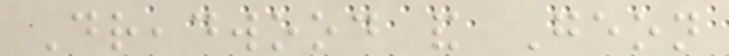Dreadwood and Geon
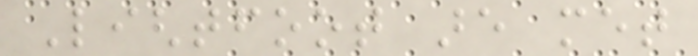Lightfoot are met
